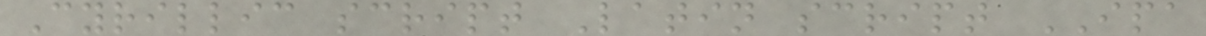Cyrillic script Latin script IPA
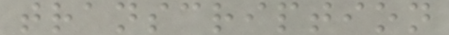transcription
